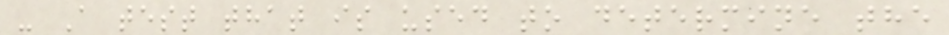- A test that is used to determine the
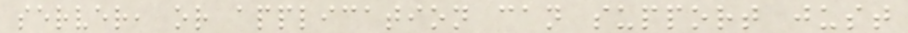server, or application can support just
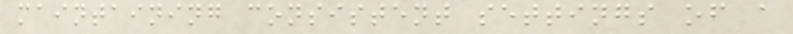maintaining consistent settings of a
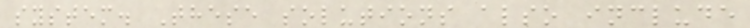system. These solutions also include
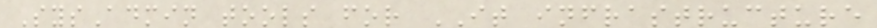SysAdmin tools for IT infrastructure
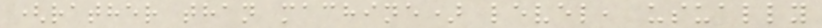(rather than machine) level, usually
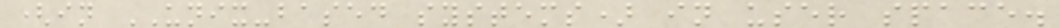(in UNIX-based systems) in user space.
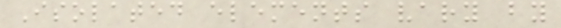Isolated elements vary by
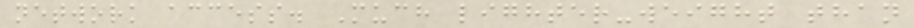network access. Much lighter-weight than
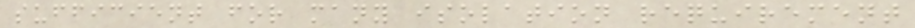sufficient for many isolation requirement
